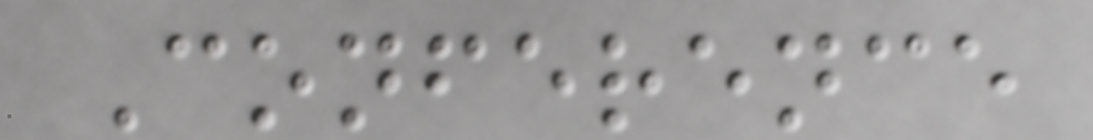Conference
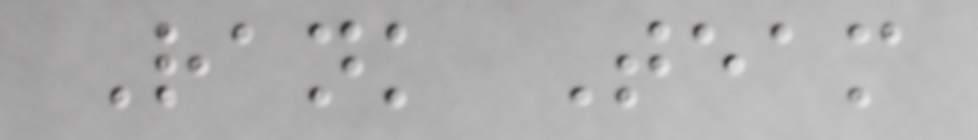Rank Team
